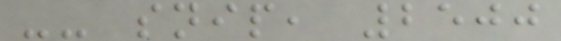-- snip, 2500
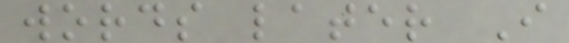words later I
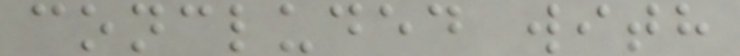concluded with
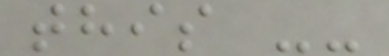this --
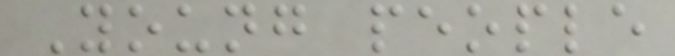Young people
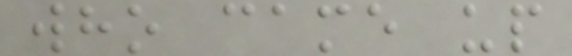who came up
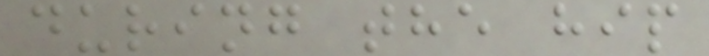during the hip
